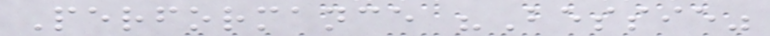Performance "Bessie"
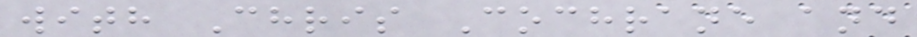with Chris Cochrane and
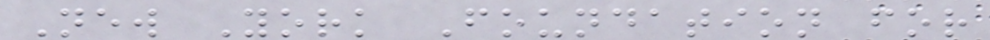New York Foundation for
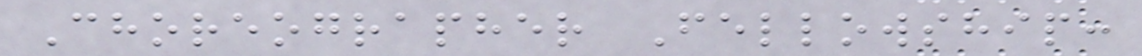Choreographer Fellowship:
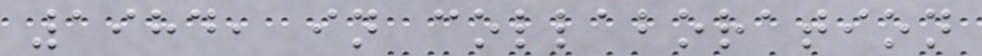1984, in collaboration
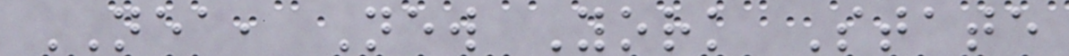NEA, New York State
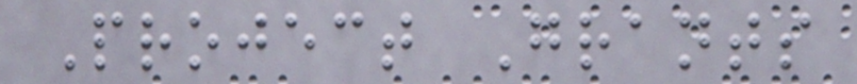Project Grants
